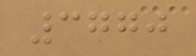3770
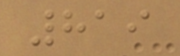819
